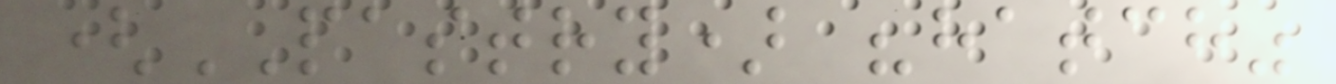(PASTRY) "hatch"
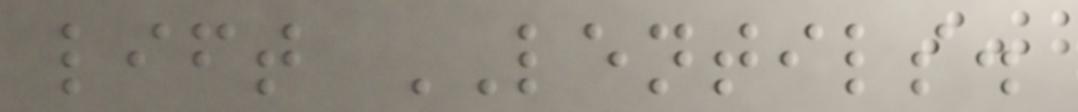lift LENTILS.
